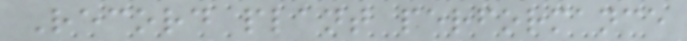Record plant performance
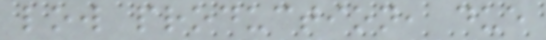low production, due
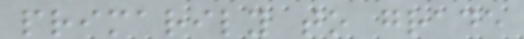primarily to grade
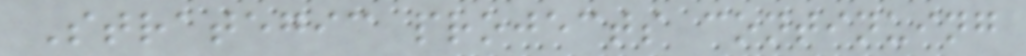Strategic projects continuing
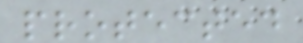protected
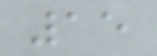15
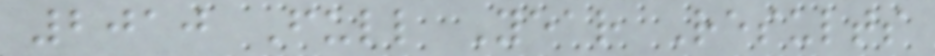2010 Full Year Results
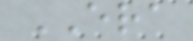ERA
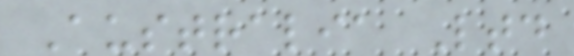Australia Ltd
